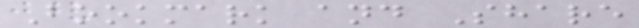Bookmark and Share
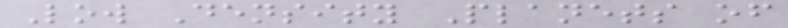Low Density Planets of
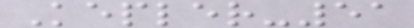Kepler-51
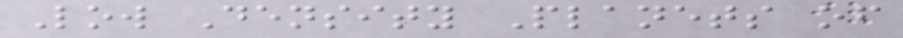Low Density Planets of
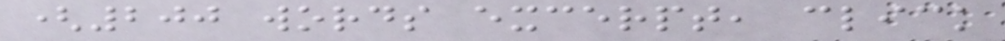(200 words excerpt, click
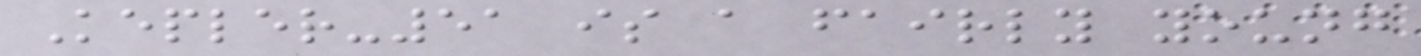Kepler-51 is a fairly young
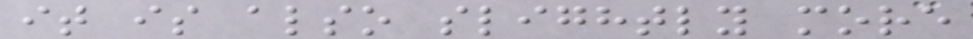it is also slightly more
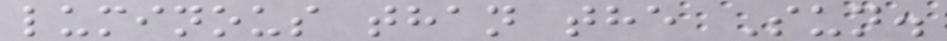luminous than the Sun.
